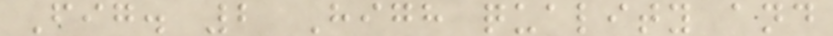Fig. 2 High quality and
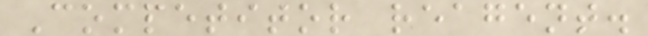Competitor reagent.
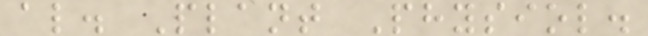al. Plant Physiol.
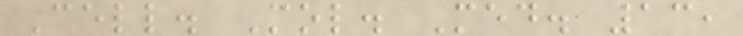Cell. Mol. Med. 13,
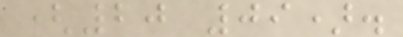(20 09).
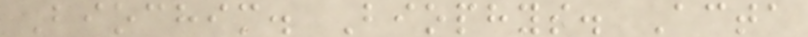Biochim. Biophys. Acta
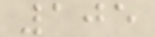105
